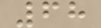68
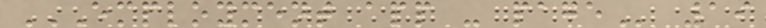EMPLOYMENT APP - PAGE 19
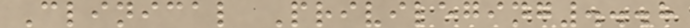Clinical Privileging...8
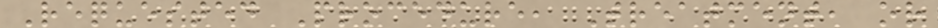Requested Procedure, Treatment, or
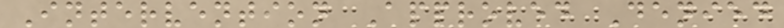Intervention Approved Denied
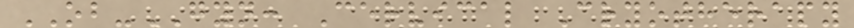OB-GYN: Cervical Cryotherapy
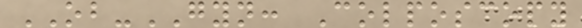OB-GYN: Colposcopy
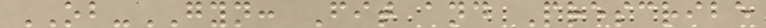OB-GYN: Fit and Prescribe
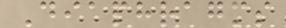Diaphragms
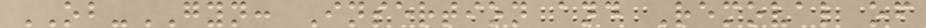OB-GYN: Insertion and Removal of
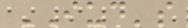IUD's
